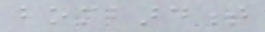bombardment
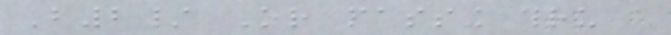B2/ Or passing thru a
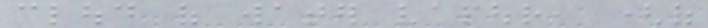cloud of water vapour, (of
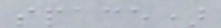space)
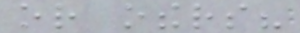or others?
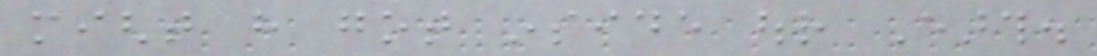might have got inside our Earth.
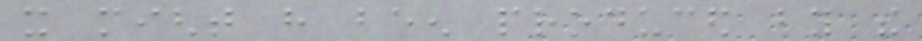it might have been produced by the
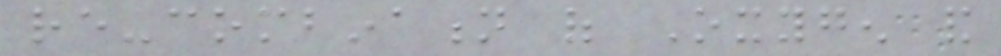re-combination of Oxygen and
